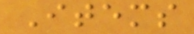Items
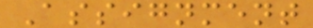Assignment
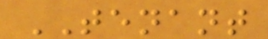TENANT
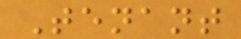Tenant
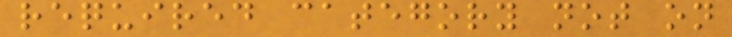required category not on
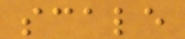scale
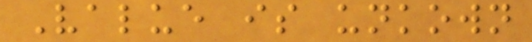Value is unkown
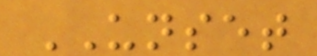UNSET
